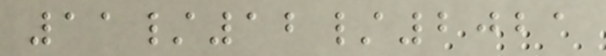11/12/2021
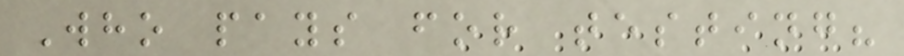Who pays for testing?
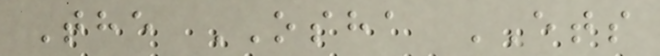The OSHA ETS
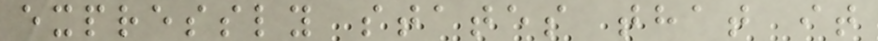expressly states that it
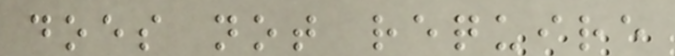does not require
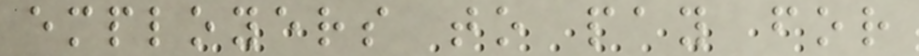employers to pay for
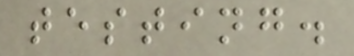testing.
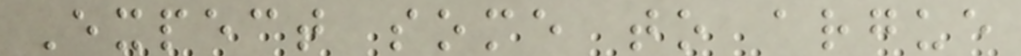Expect some to argue
